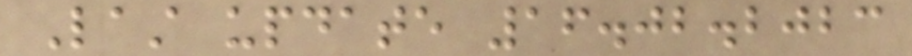Last update 16.02.2023
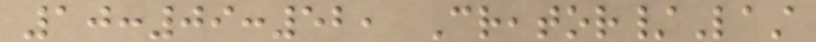10:09:52, Creator/Last
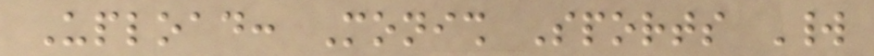Upload: Monish Sports World
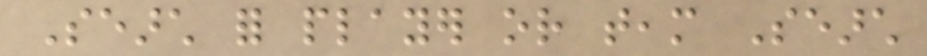Search for player or team Search
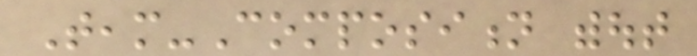Team-Composition without
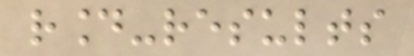round-results
